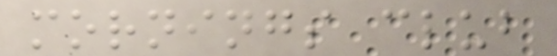mornings club
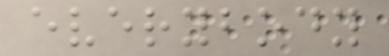everybody
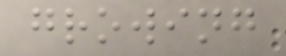growing
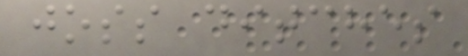joss ditches
